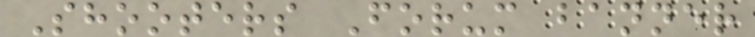Shooters Forum banner
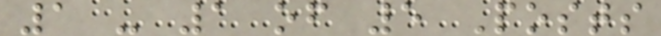1 - 1 of 5 Posts
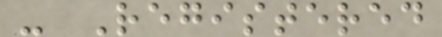- Registered
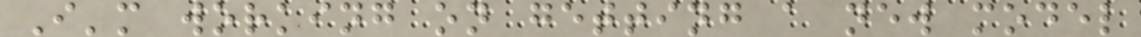I'm working on getting a new model
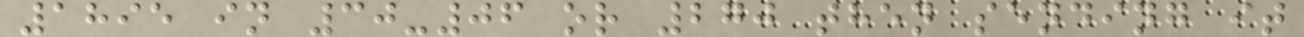1895 in 30-06 or 270 then sending it
